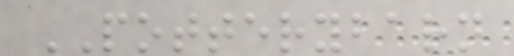POTTERYBARN
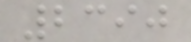2390
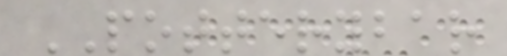POTTERYBAR
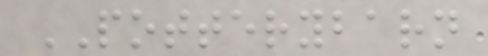POTTERYBARN
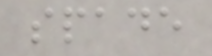spade
